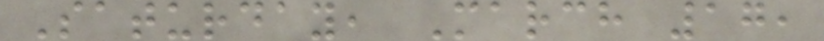Saturday, March 17,
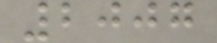2007
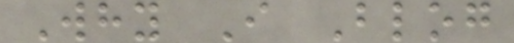Why I Blog
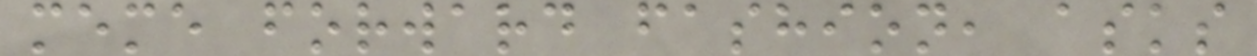meme forward fashion, asks
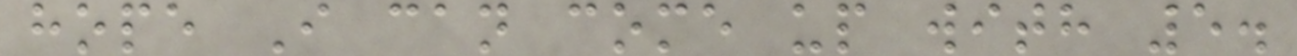hope I can come up with 5.
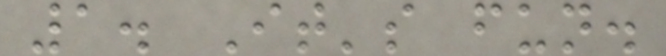1. It's fun.
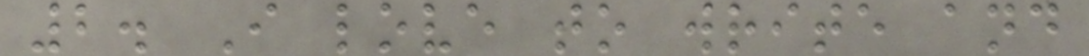2. I love to write and
